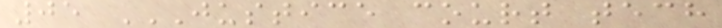05 JUSTICE COURT TECH
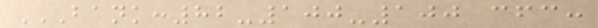BANK:82-100-100 CFC:
